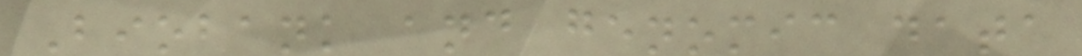Biobank and genomic data
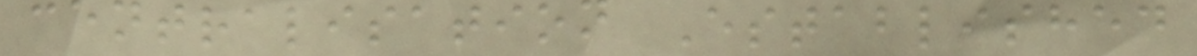centralisation Established
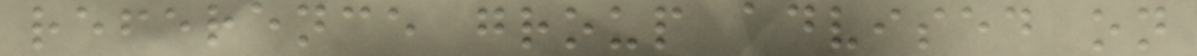reference group advised on
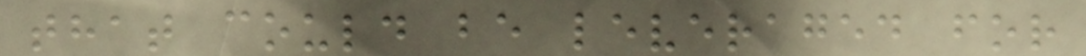that could be leveraged for
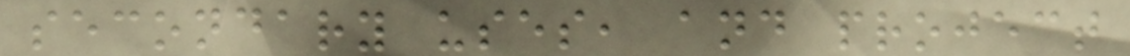secondary uses, and project
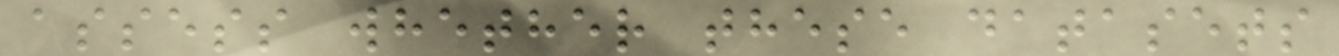assess whether these datasets
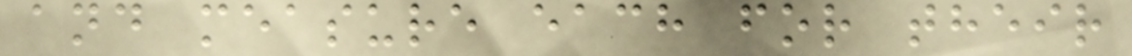and measure each for their
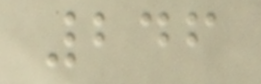246
